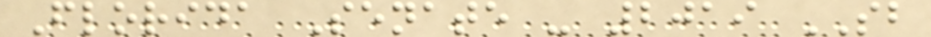Florida Senate - 2019 SB
